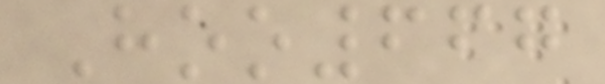Hoo667
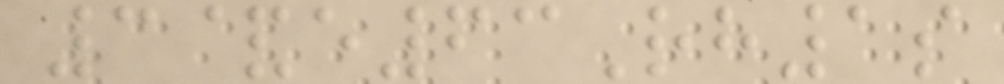3&e63Rh1s
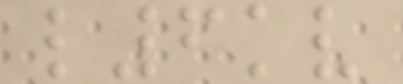l6kv
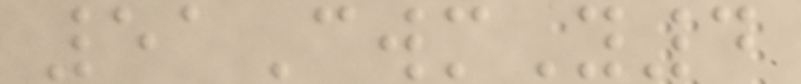51CwmY4
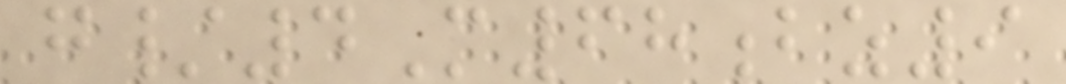g/4M68bz9
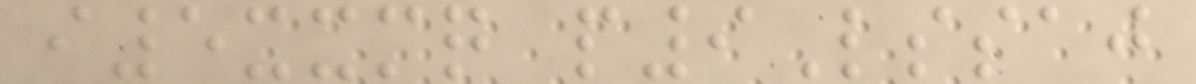i5xxmq p9Lssaj
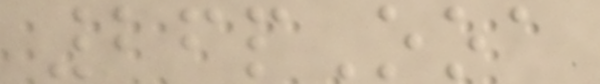26pOoa
